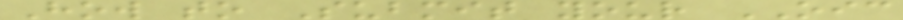How to Submit your OIC
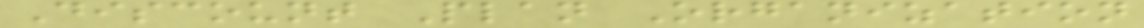Discount Plan Organization
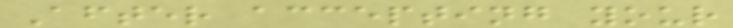After accepting your
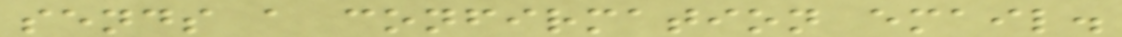sends a confirmation email.
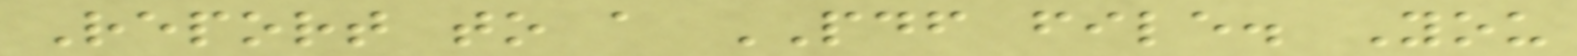Report to a PDF file. You
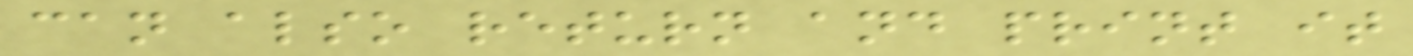can also return and print it
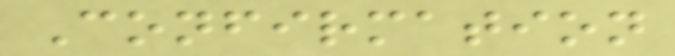Confirmation
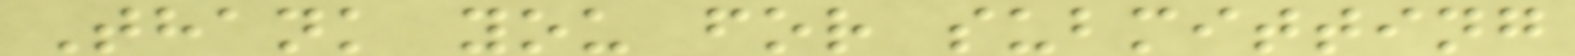Thank you for submitting
